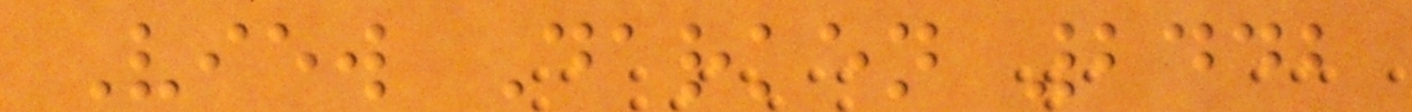View Darken 2442
